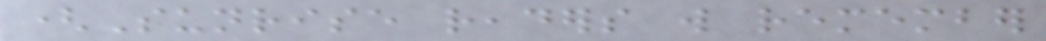(Sunrise readers will remember
